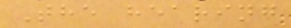The hearing
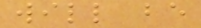will be
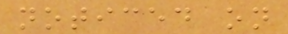noticed on
